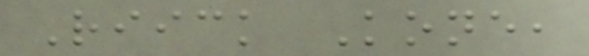Riick Kone,
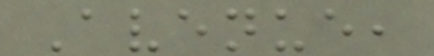Avenue,
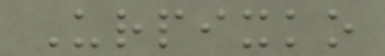Urpixko
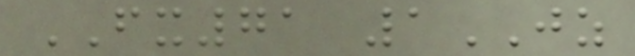FX71 1JZ
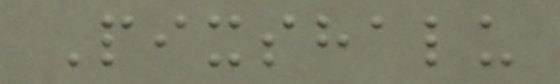Pixshalu
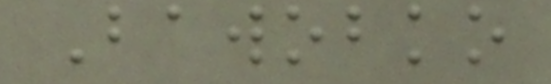Bawobko
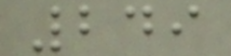249
